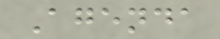Agenda
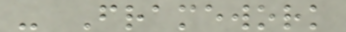- Framework
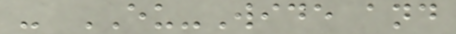- EU-Wide and
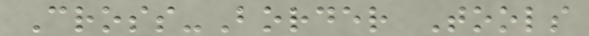Cross-Border Tools
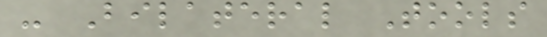- Bilateral Tools
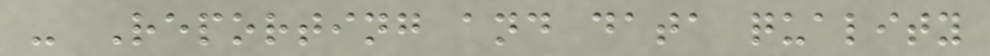- Reporting and data quality
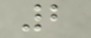2
